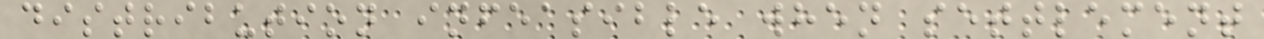distribution infeasible when settlement
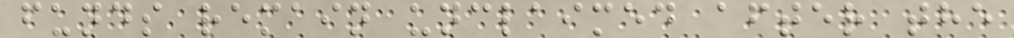funds remain unclaimed after the
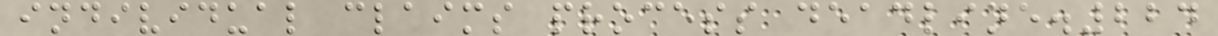individual claims process deadline.224
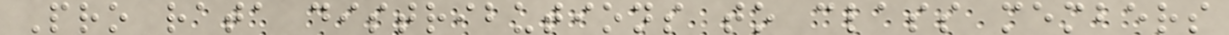Pro rata distributions to class members
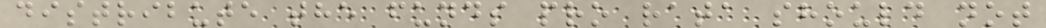distribute the funds pro rata should not
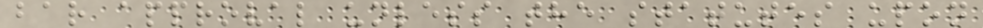bar approval unless the statutes upon
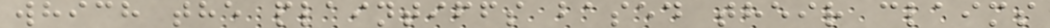which the plaintiffs based their claims
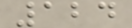124
